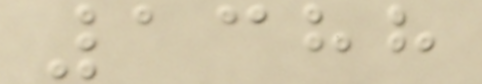1388
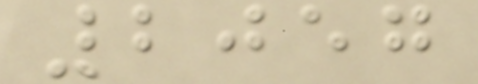2057
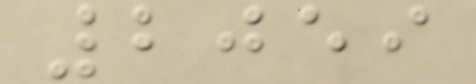2059
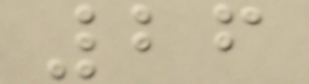26
